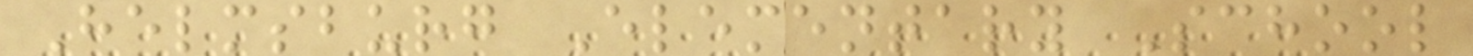Helmsburg Elementary School
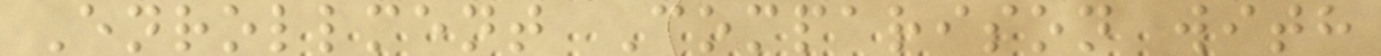Enrollment Comparison with
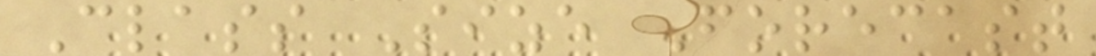Class Size Forecast
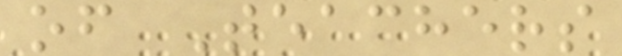of Teachers
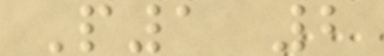P1 2
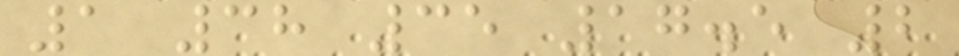1 38 35 17.5 2
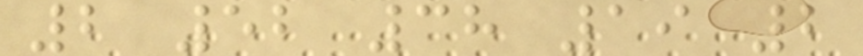2 52 38 19 2
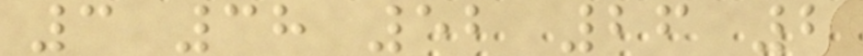3 38 52 26 2
